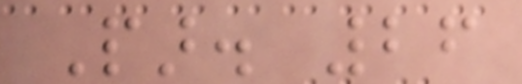Par. 26
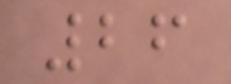26
